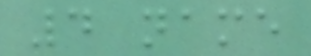4 name
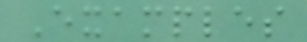Examples
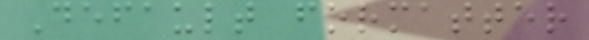Default formatter
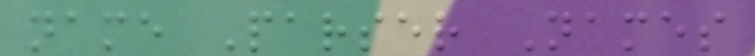name Parser Names
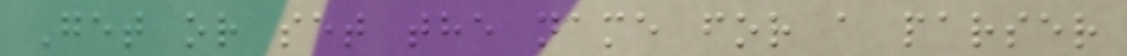Get or set the name for a parser
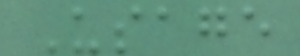Usage
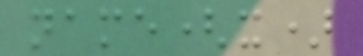name(x)
